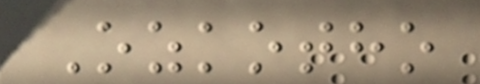Ozkotho
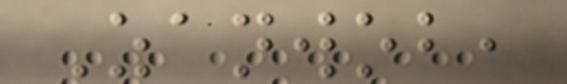Zanwob,
